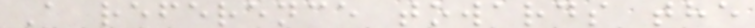A reference towards the
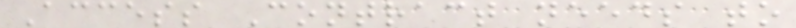Access Contract needs to
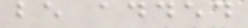be added
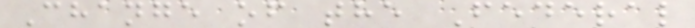Change of the Federal
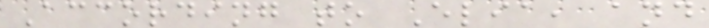According to Elia, and
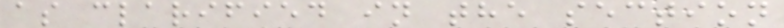as clarified in the section
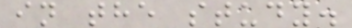in the study.
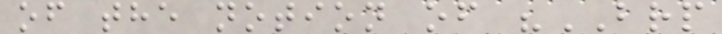of the notion of "BRP
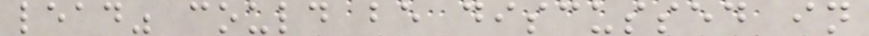lead" could be discussed in
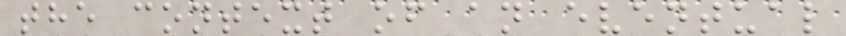the context of an eventual
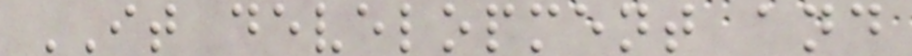IT development and
